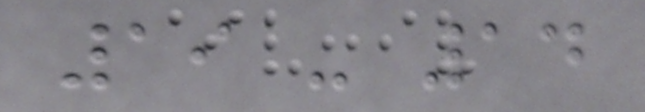19 - 14
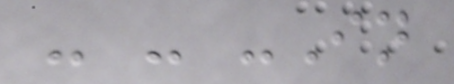- - -In
